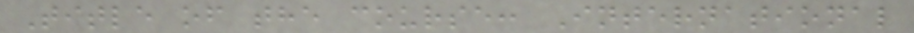Title of the course: International
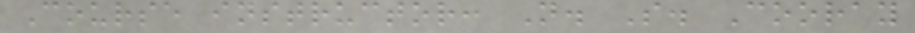Course instructor: N. S. Cooray
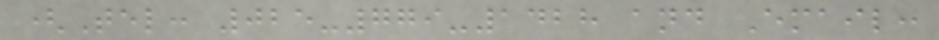(Tel: 025-779-1428 and Email:
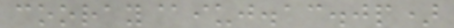cooray@iuj.ac.jp)
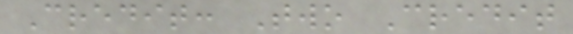Credit: Two Credit
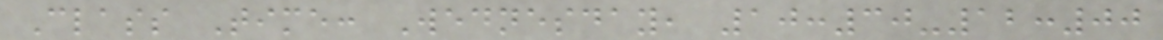Class Time: Wednesday, 10:30-12:00
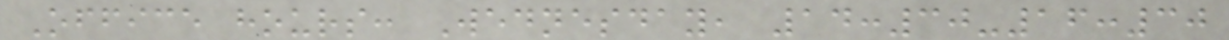Office hours: Wednesday, 14:30-16:30
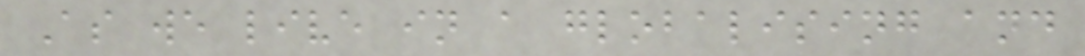As we live in a globalising and
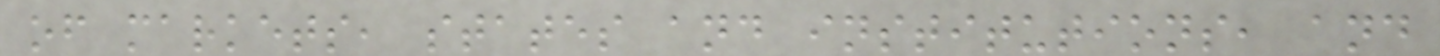of markets, states and institutions, and
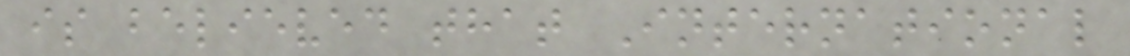is believed that International
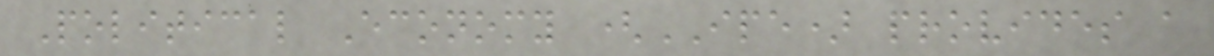Political Economy (IPE) provides a
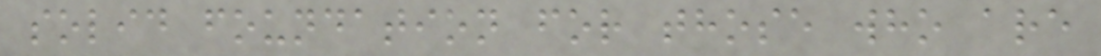solid foundation for those who are
